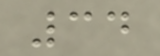34
